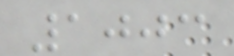1003
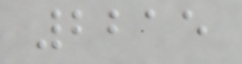2215
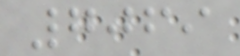7069
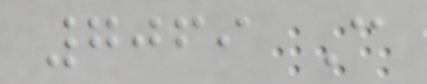7069 C
